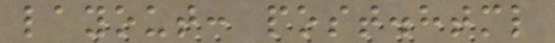layout: post.html
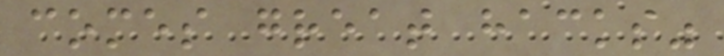comes great hacks"
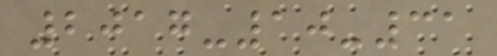2017-10-31
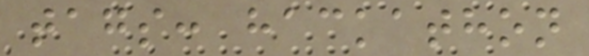tags: hackathon
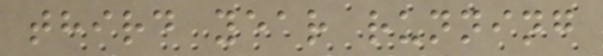third year running
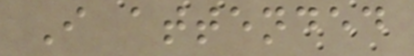I attended
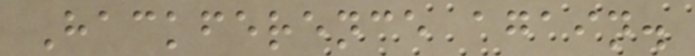Hackference again.
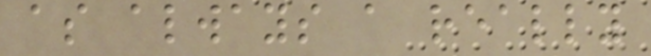as always a really
